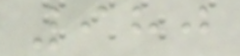980
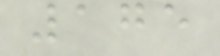175
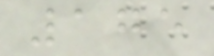175
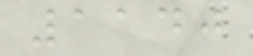1140
